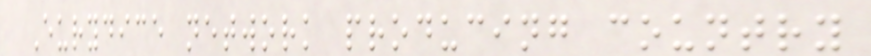Eurydice network producing country
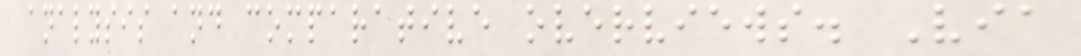analysis and comparative overviews. Via
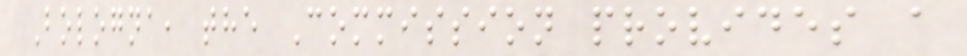Bologna, the Commission provides a
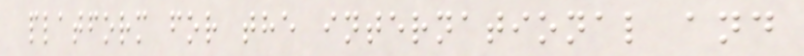platform for the international and
